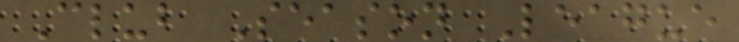Club Season League
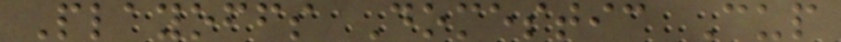Playoffs Domestic Cup
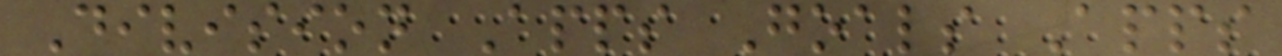Division Apps Goals Apps
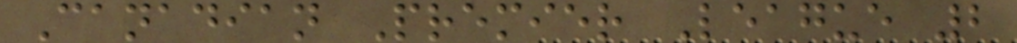Canadian Premier League 2
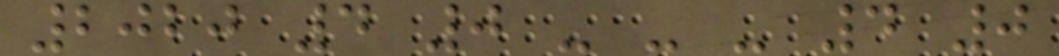2020 4 0 - - - 4 0
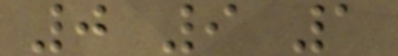0 9 1
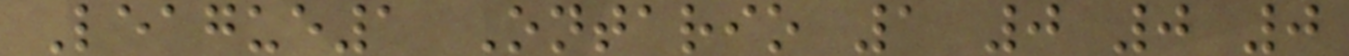League1 Ontario 1 0 0 0
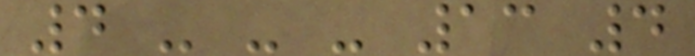4 - - - 13 4
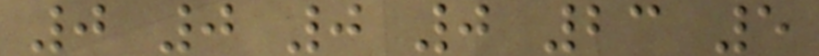0 0 0 0 23 5
